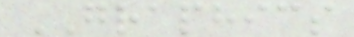GRAPHICS
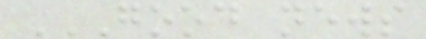GOOD NEWS
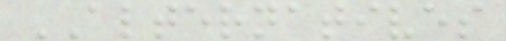ALTERNATIVES
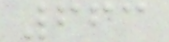663
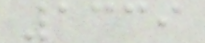1339
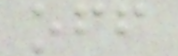off
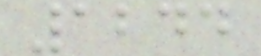1244
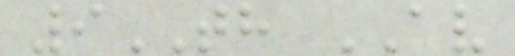9TH AV
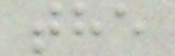the
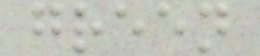green
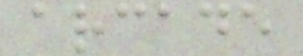arcade
